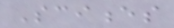Sciences
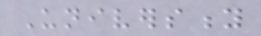University
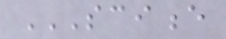SCIENCE
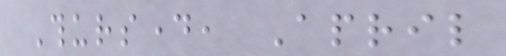Thursday, April
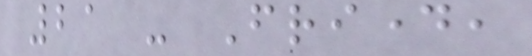21 - Friday,
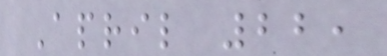April 22,
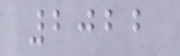2022
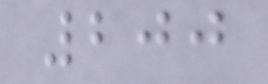200
